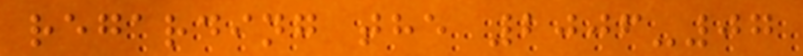regarding the 2006-07
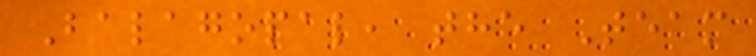Balagopal, the Team
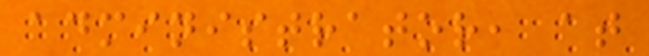administrator, at
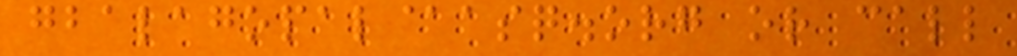gbalagopal@asq.org or call
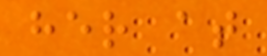her at
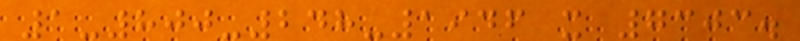1-800-248-1946 x 7303.
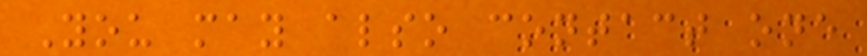You may also contact one
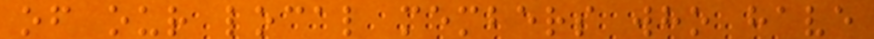of our local members who have
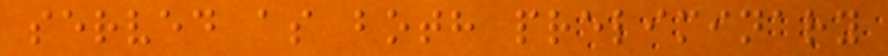served as both preliminary
